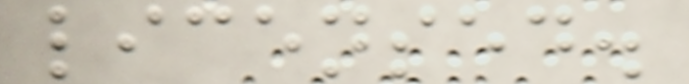licensed.
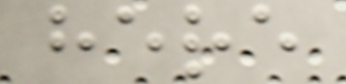here
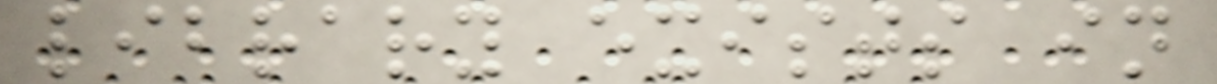library exists in
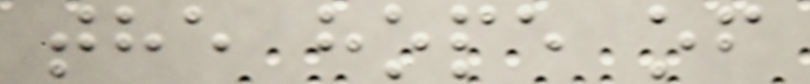the hope of
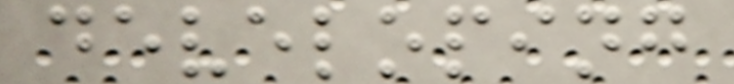developing
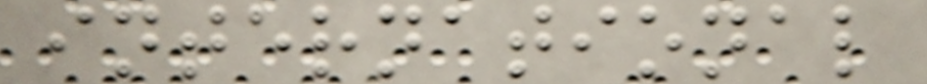international
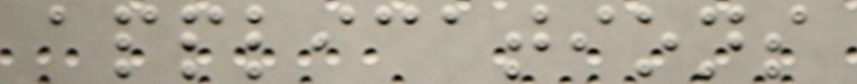applications
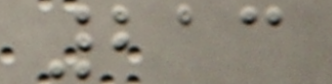213
